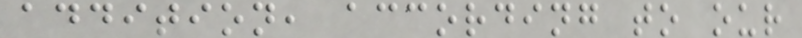addition, according to our
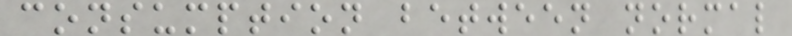consumption between normal
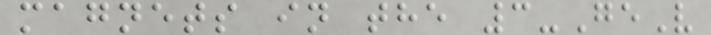magnets in the 3-GeV
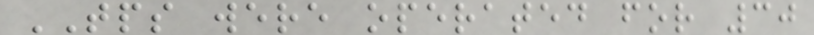TPS were operated for 30
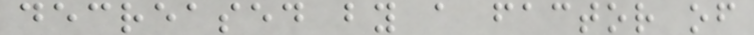decreased by a factor of
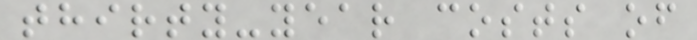thirty-year costs of
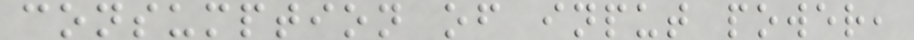consumption of input power,
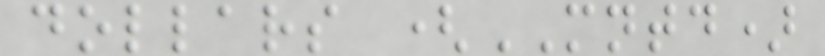dollars (MNTD)
